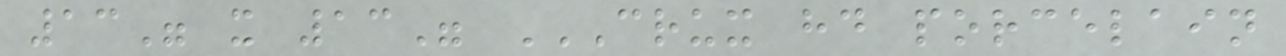13" x 13" CRUX HD PORCELAIN
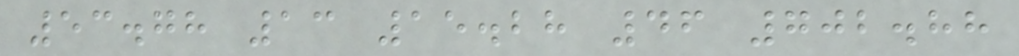53.78 13 15.28 46 702.88
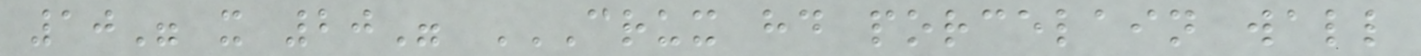10" x 20" CRUX HD PORCELAIN WALL
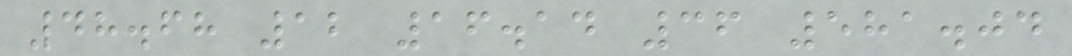48.68 12 16.14 36 581.04
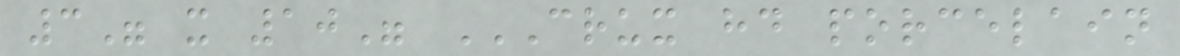3" x 10" CRUX HD PORCELAIN
